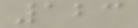123
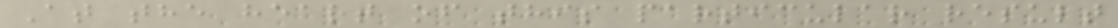At the heart of this particular result
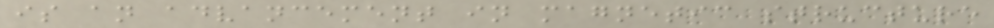is an advancement in magnetic structure
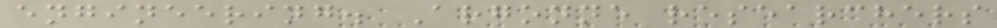engineering. Argonne researchers
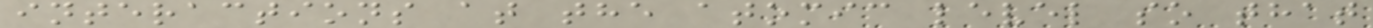interactions at the atomic level so that
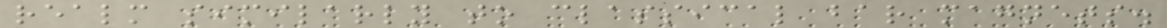realm similarly to classical bar magnets.
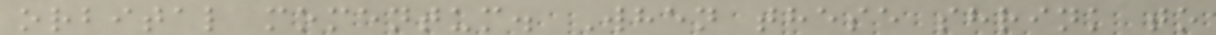orbital momentum. When these shrink to
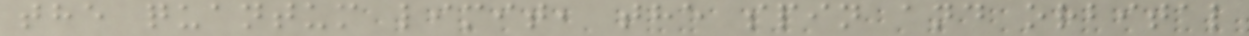the quantum limit, the spin and orbital
